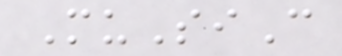MuSiC
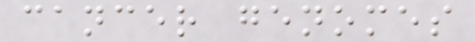cancer genomes
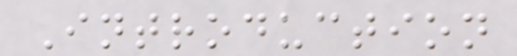Introduction
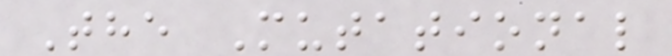The Mutational
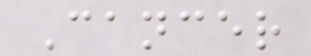Cancer
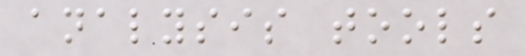analysis tools
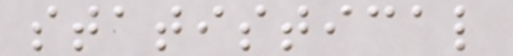statistical
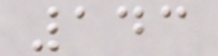143
